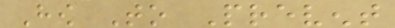How To Prevent
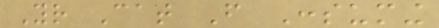Your Cat From Consuming
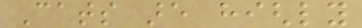Cats are highly
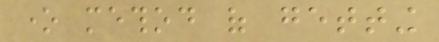one method of getting
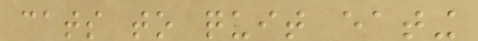cats to quit eating
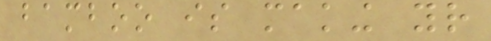bamboo is making your
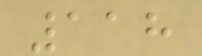118
